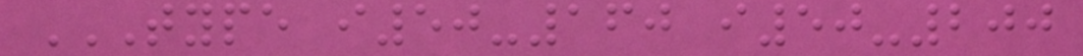TYPE I50-160 I50-200
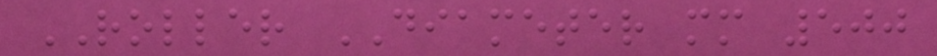ROLLER DIAMETER mm 500
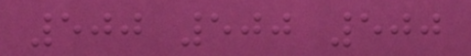500 500 500
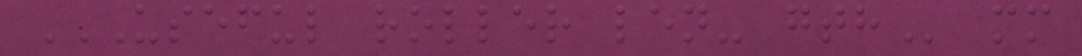USEFUL ROLLER LEN- GTH mm
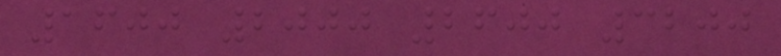1600 2000 2600 3200
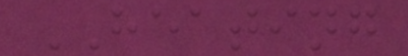HEATING
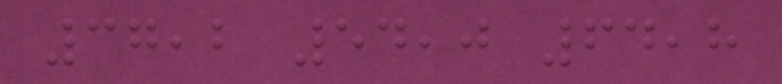37,2 54,0 64,8
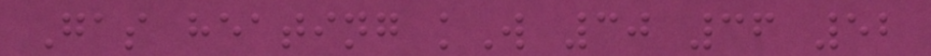Gas heating kW 30 36 52
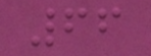66
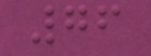76
